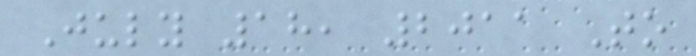July 18, 2011 To
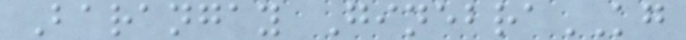Barangay GinebraKG
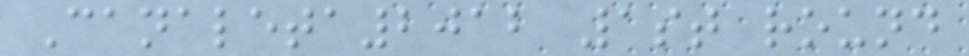Canaleta2012 1st round
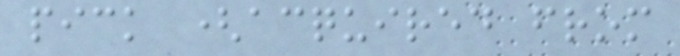pick (acquired from
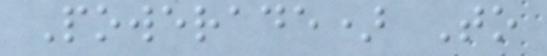Powerade) To
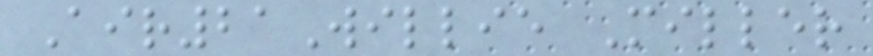Air21Willie Miller
